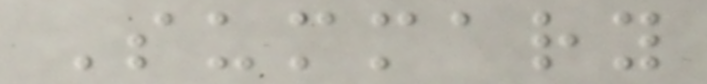Summary
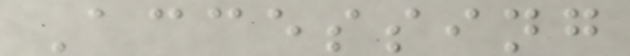Accessing
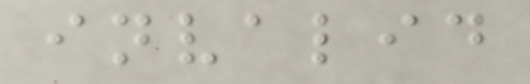invalid
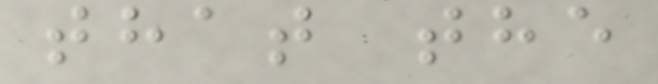that the
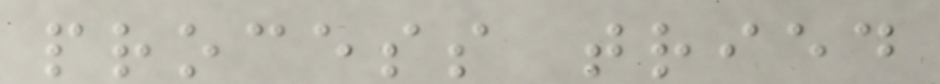process tried
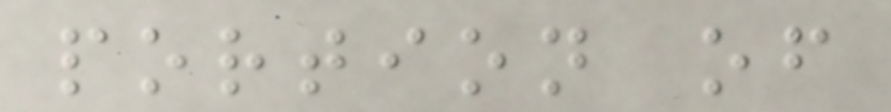portion of
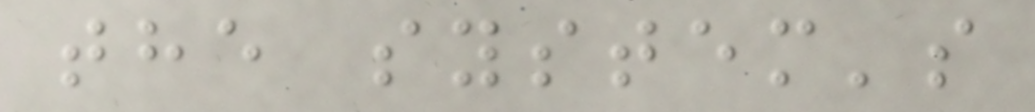the system's
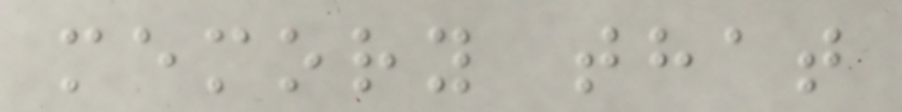memory that
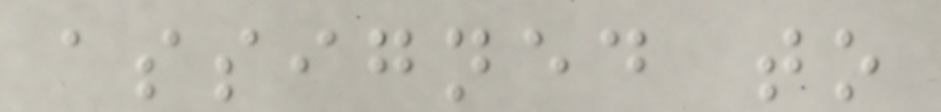assigned to
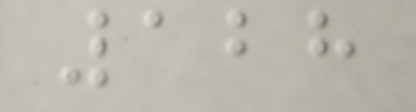128
